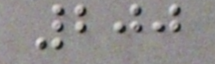200
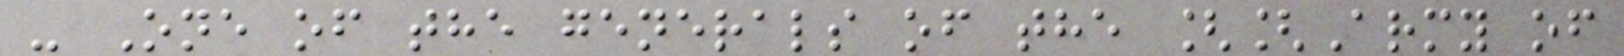- One of the generals of the [[Army of
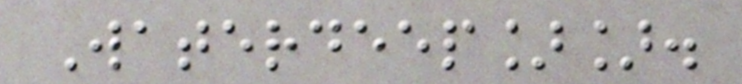Waterdeep]].
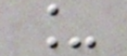_
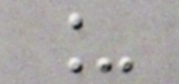_
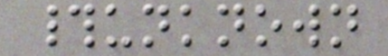#unknown
